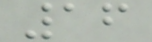16
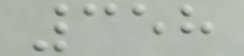358
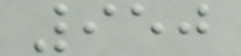950
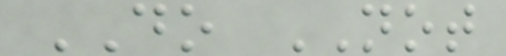DO NOT
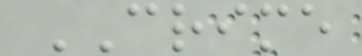CRIME
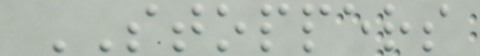STOPPERS
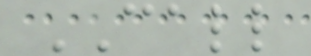CALL
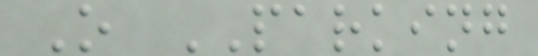O PARKING
